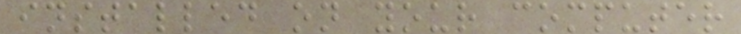installed on your computer
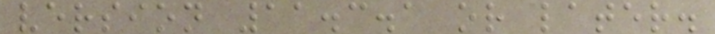version 11.3.1 or later.
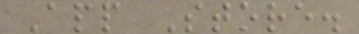App Store.
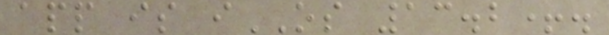app is iOS 13.2+.
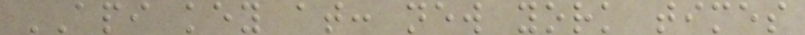API key at: new york times
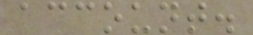account.
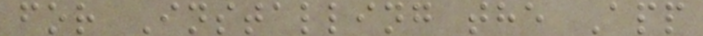for Installing the App
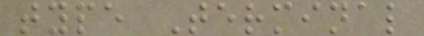type Terminal
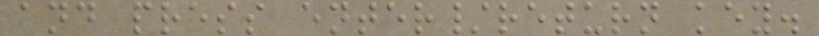and press enter/return key.
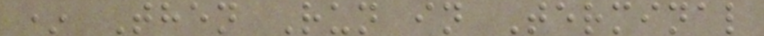* Then Run in Terminal
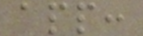app:
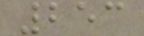253
